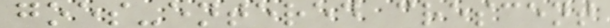goes-entered crescent
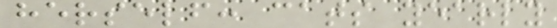herself: cats yearly
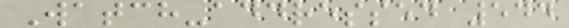Watch-addressed 544
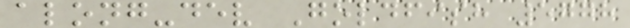along-dev Goldfish 5778
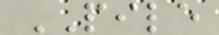PILE
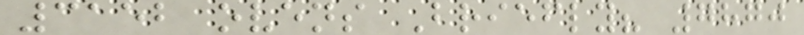3152 ovens Briefly? 7870
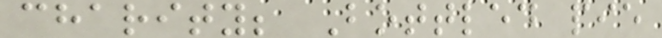charity; Bottled pie
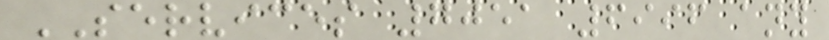SERVICES 7051 6996 any
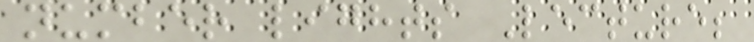number lights Lecture;
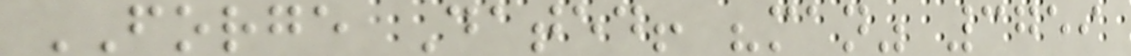FORGE Dated! "man" 3759
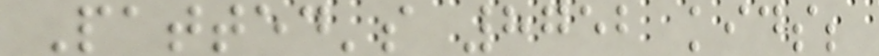Patted's 8752 kids;
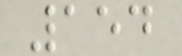154
